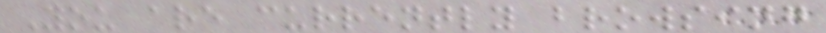You are currently browsing
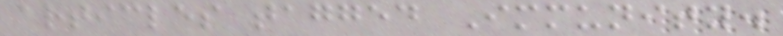articles tagged Immunity.
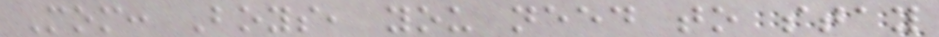Mom: Boys, you need to stay
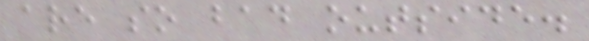are so bad outside.
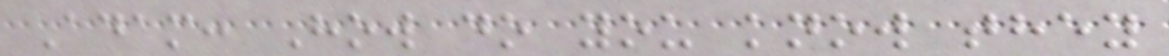Adam: How do you know they
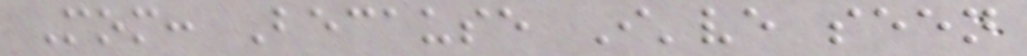Mom: Because I've seen
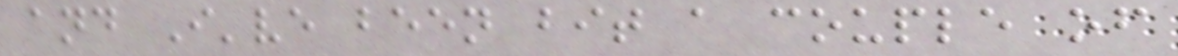and I've been bit a couple of
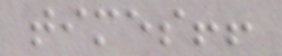times!!
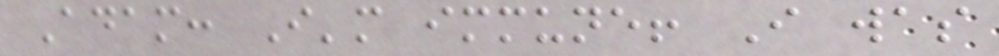Adam: I'm immune! I was
